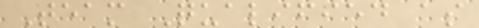Team Qualified as
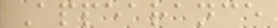Appearance
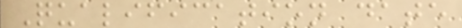Qualification date
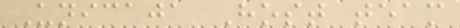Unicaja Host team
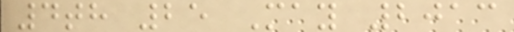4th 25 May 2013
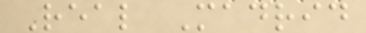Real Madrid
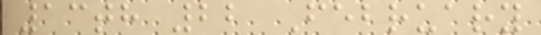13th 22 February
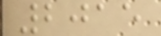2015
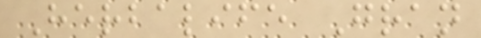Herbalife Gran
